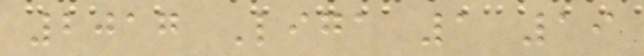2017 Liga 1 19
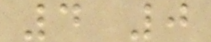4 0
